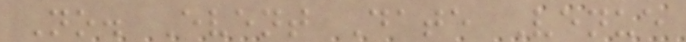No. Event Date Venue
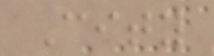City
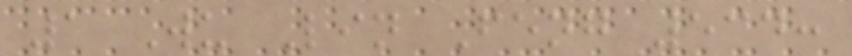1 Wu Lin Feng 534:
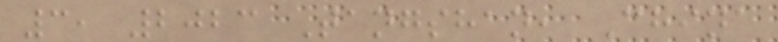3, 2023 Tangshan, China
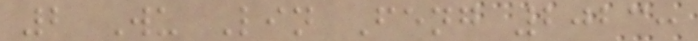2 Wu Lin Feng 2023:
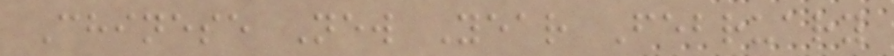Chinese New Year February
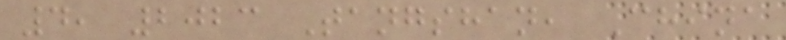4, 2023 Tangshan, China
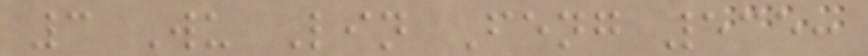3 Wu Lin Feng 535:
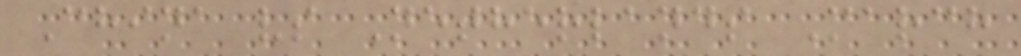China vs Netherlands March
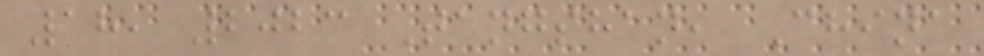18, 2023 Tangshan, China
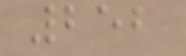252
